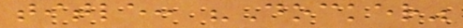title: "Docker"
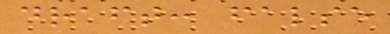draft: false
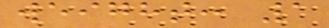weight: 1
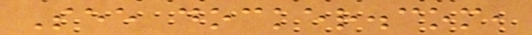See docker.com,
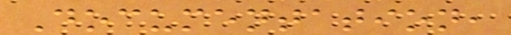Documentation,
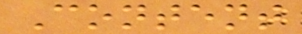Content
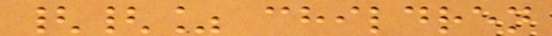{{% children
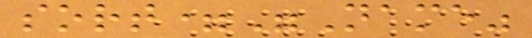sort="Name"
